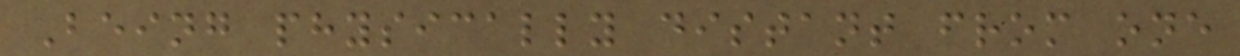Being physically distant from one
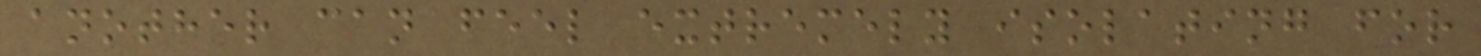another can feel extremely isolating for
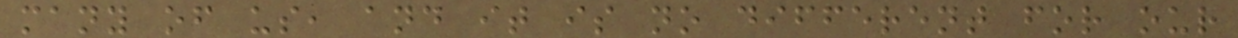many of us, and it is no different for our
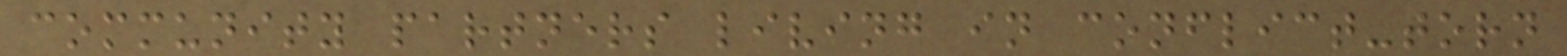community partners living in conflict-torn
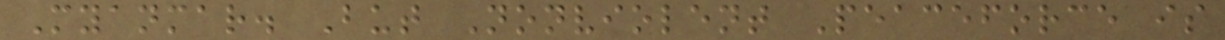Myanmar. But Nonviolent Peaceforce is
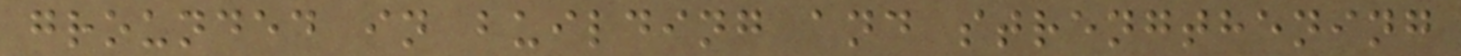grounded in building and strengthening
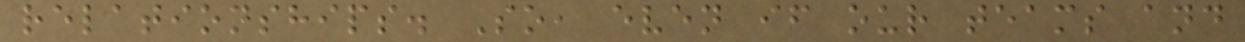relationships. So, even if our teams and
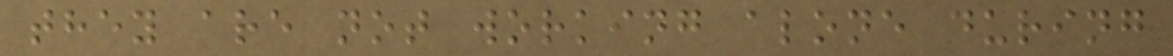they are not working alone during
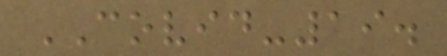COVID-19.
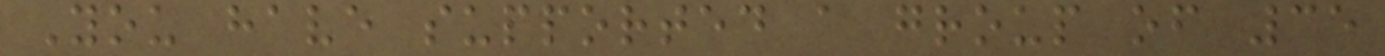You have supported a group of 35
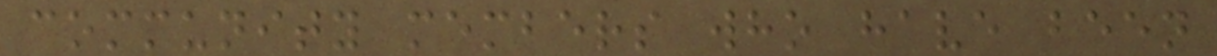community members who have been
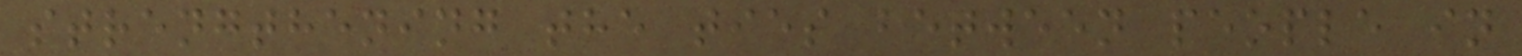strengthening the ties between people in
